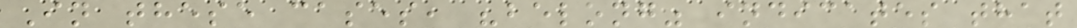In these cases, "belong" indicates that
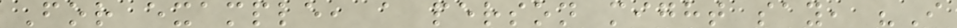For example, a person might say, "I
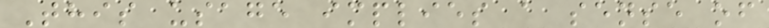This usage implies a sense of
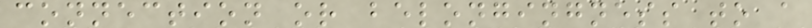connection or belongingness to a
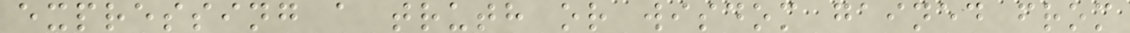expressing a truth or wisdom gained from
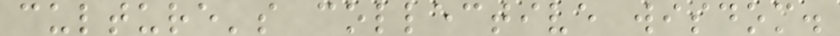culture's collective wisdom.
